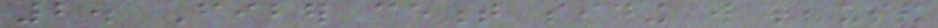2. Fiber cement siding will be used
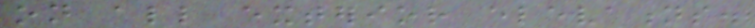on all exterior elevations.
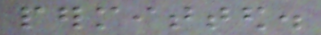permitted.
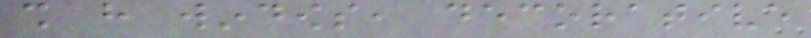shall have windows, decorative
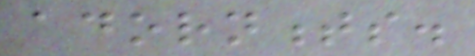adornments.
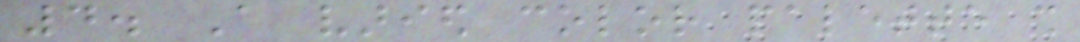4. A varied color palette shall
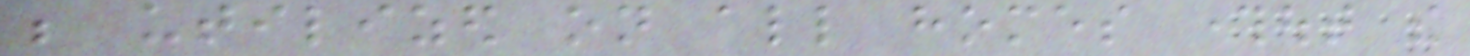be utilized on all homes throughout the
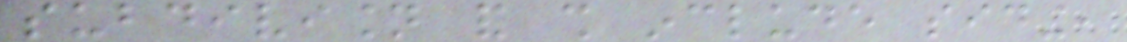subdivision and shall include siding,
